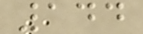144
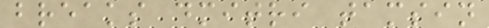breaks dmitri tamsin
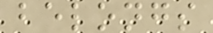belongs
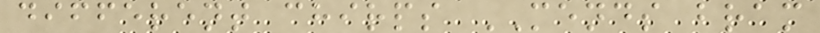different chirps MENDS bram
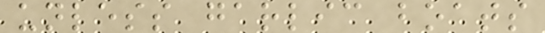unless garlic boats
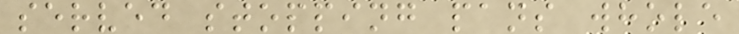served stopping pans whole
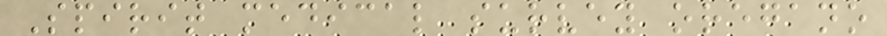Spirit medical survey oregano
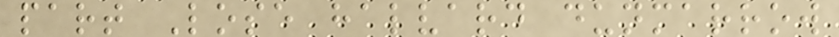part Lose halvard dunmarrow
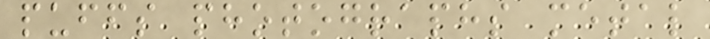puffs photographs metal
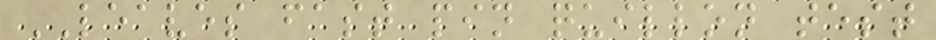LEAVES fast pin quillon test
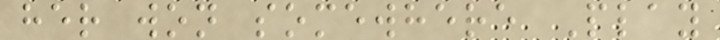her won somewhere Play
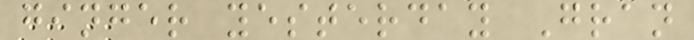ginger yesterday Gran
